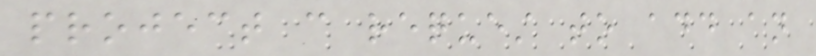project can request to add an
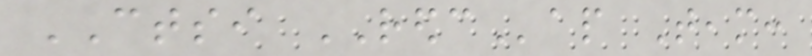CTSI REDCap Team:
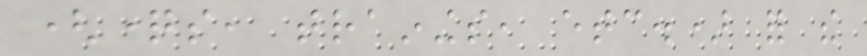(questions, trainings, etc.) for the
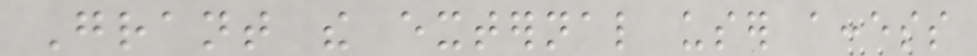Grant the external user access
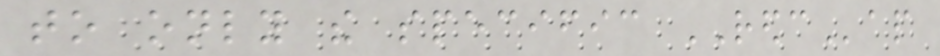to only the specific REDCap
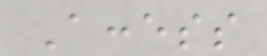Access
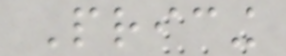Pricing
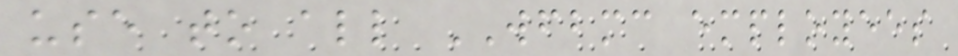use to all WFBMC employees
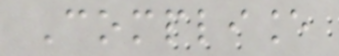Compliance
